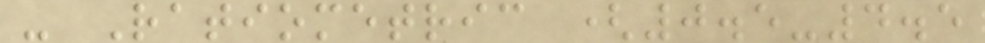- Ratiometric (0.5-4.5
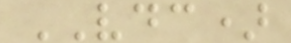VDC)
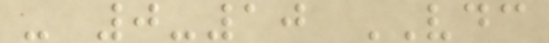- 0-10 VDC
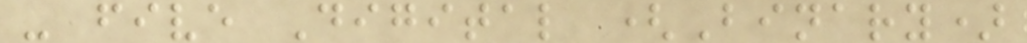- five Digital (Binary)
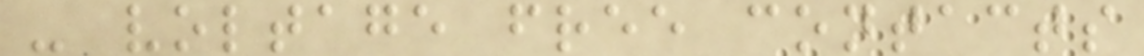- voltage free contacts
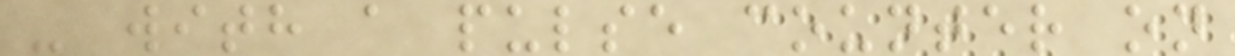- with a pulse counter on
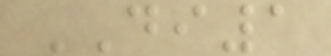DI1
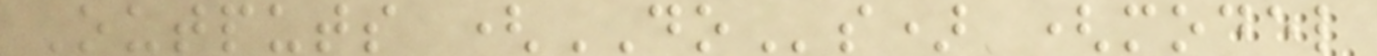Outputs (DOs) (model
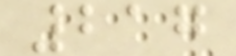217
